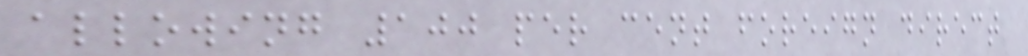allowing 100 per cent foreign direct
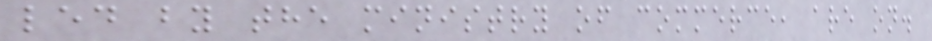led by the ministry of commerce, are on.
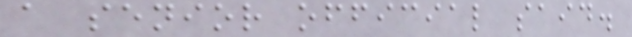a senior official said.
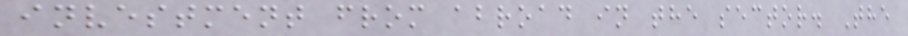investment from abroad in the sector. The
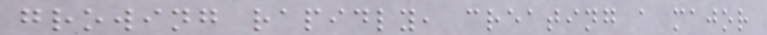growing rapidly, creating a major
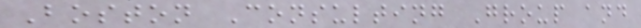Boston Consulting Group and
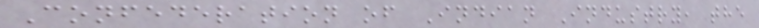Confederation of Indian Industry, the
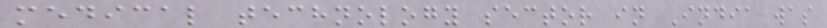medical technology sector in India was
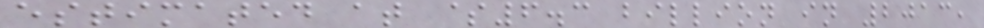estimated at $6.3 billion in 2013,
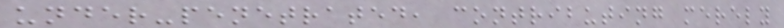under-penetrated, contributing merely
